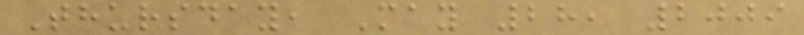Thursday, May 28, 2009
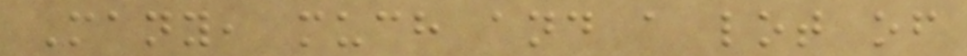Many, much and a lot of
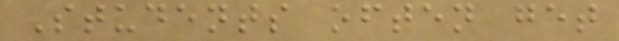Students often get
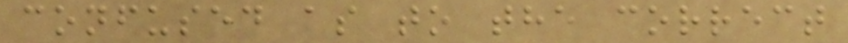confused as to the correct
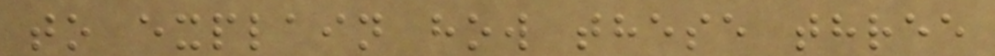to explain how these three
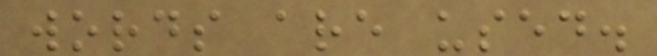words are used.
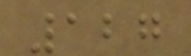127
